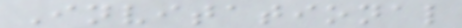Invitational
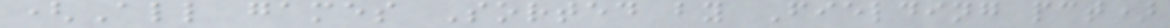(All games Sorted by Fielding pct)
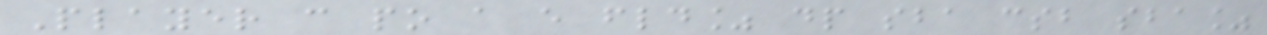Player c po a e fld% dp sba csb sba%
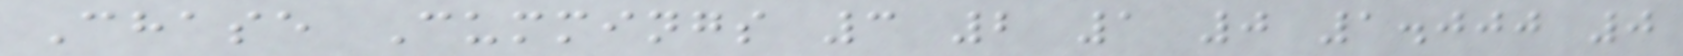Chase Cummings 3 2 1 0 1.000 0
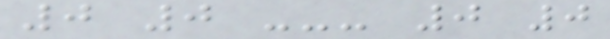0 0 --- 0 0
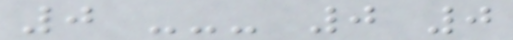0 --- 0 0
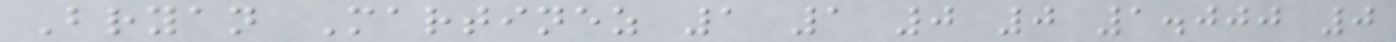Bryan Martinez 1 1 0 0 1.000 0
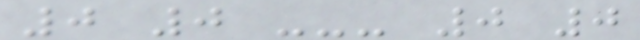0 0 --- 0 0
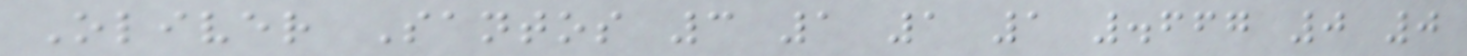Oliver Santos 3 1 1 1 .667 0 0
